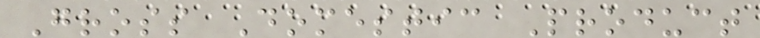Gross Domestic Product
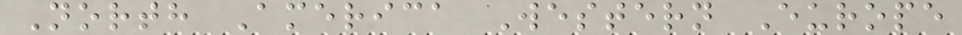North America Western Europe
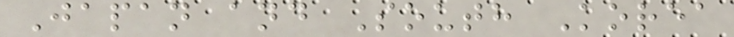Japan and South Korea
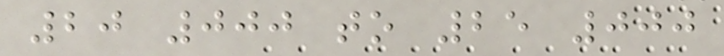20 000 to 25 000
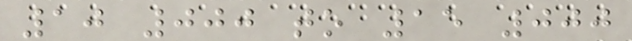10 000 to 15 000
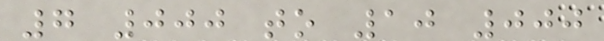7 000 to 10 000
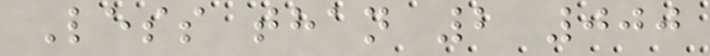Less than 2 000
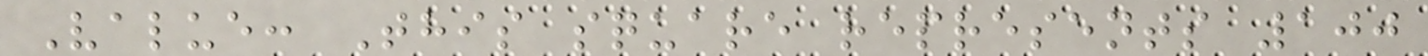Value: This square represents 100
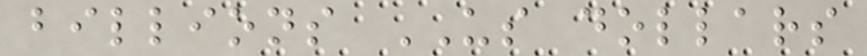billions US dollars
